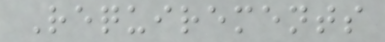Requirements
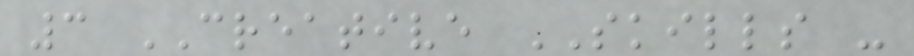3 CREATIVE SKILLS -
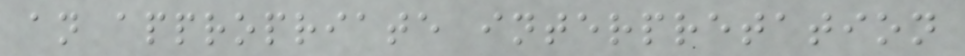an appropriate interpretation
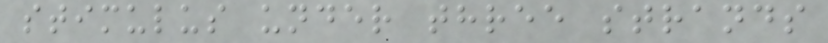stimulus under three strands
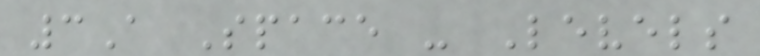3A Space - Levels
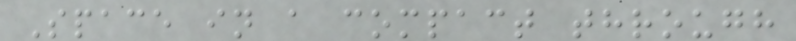Space in a compact through
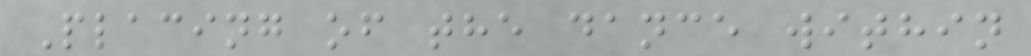Placing of the dance within
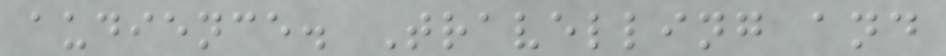audience. Travelling and
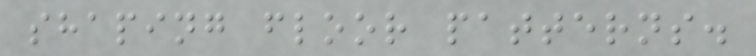shaping floor patterns.
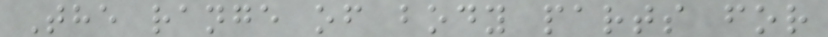The range of body parts for
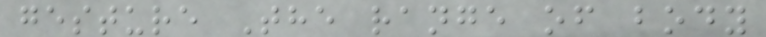gesture The range of body
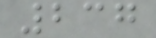237
